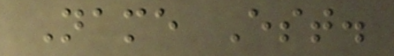Name Est.
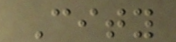City
